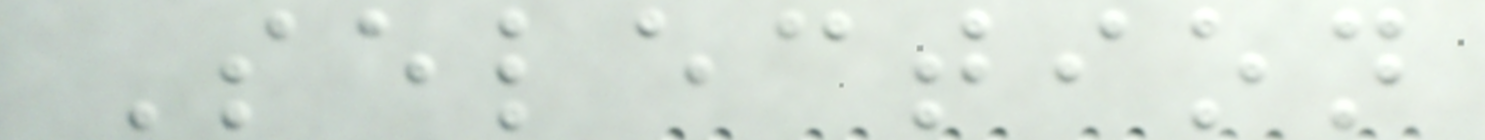Selection
